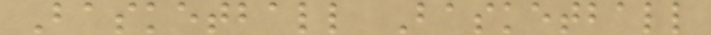Basketball Basketball
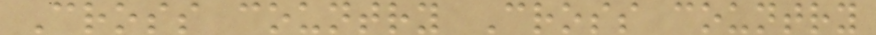Cross country Cross country
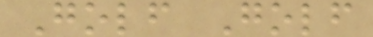Golf Golf
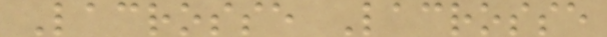Lacrosse Lacrosse
